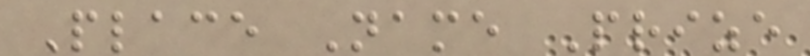Place Name Prize
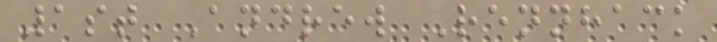1st Andrew Rennhack
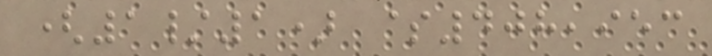(1/1) $408,953
